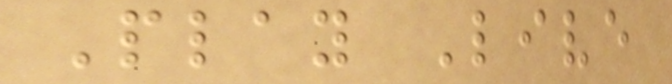Play Live
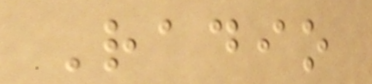Radio
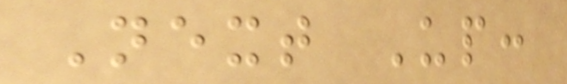Next Up:
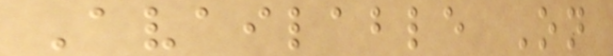Available On
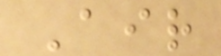Air
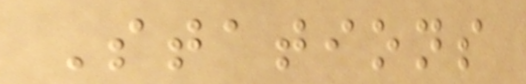Stations
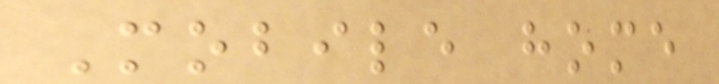Mobile home
